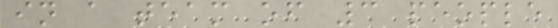in a team of 3 people
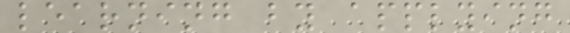learning by applying
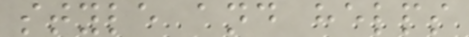style and helps
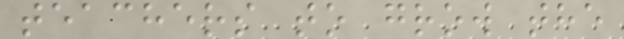teachers to grow the
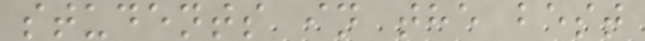students in the best
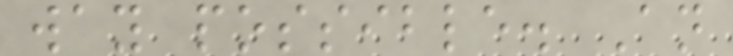way possible. An
